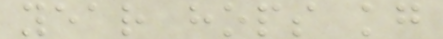year hops kg
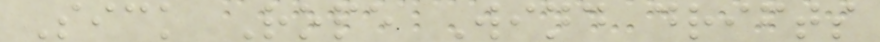Sick Rope Wind drifts
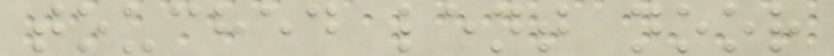touched lent noor
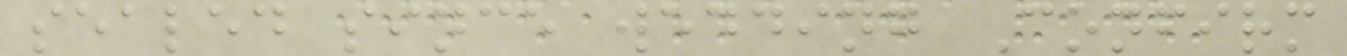sealed since wedding Confirm
